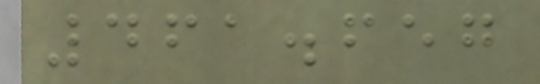461.657
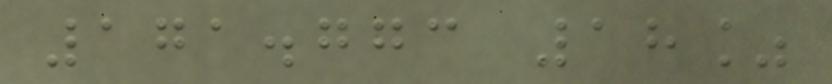171.773 18%
